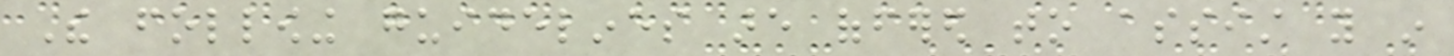The following guidelines are offered to assist you in
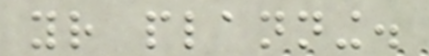your planning.
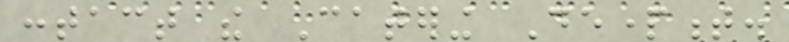contact the Catering Department.
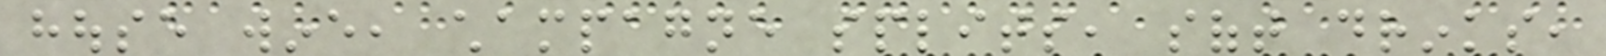house wine, champagne splits, soft drinks,
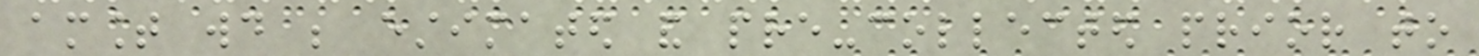amount would be estimated and pre-collected prior to
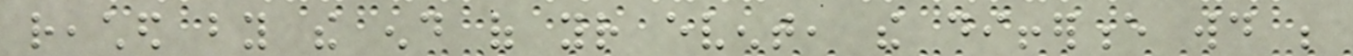reached by the end of your event, the difference would be
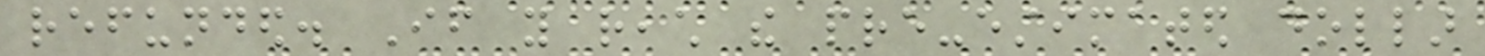refunded. If you reach the pre-estimated dollar
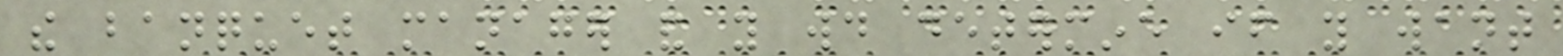the banquet manager and you would determine if you want
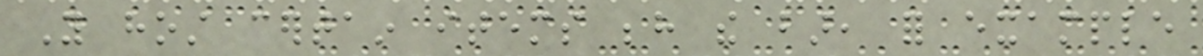You host certain items behind the bar, for example
